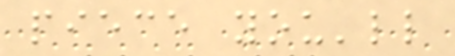piece you'll
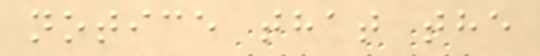notice that the
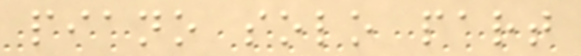piano solo part
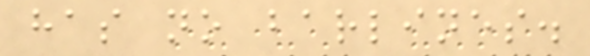has no barlines.
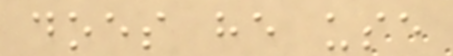does he use
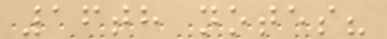16th notes?
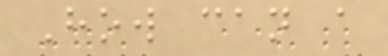How can a
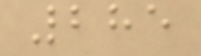285
